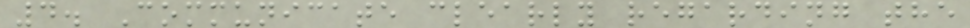4. Communicate clearly regarding the
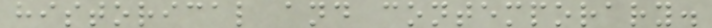historical and contemporary.
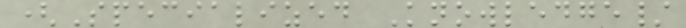(Specialized Knowledge/
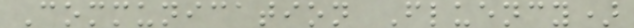Communication Fluency)
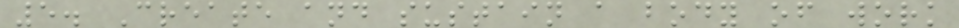5. Create and sustain a body of work
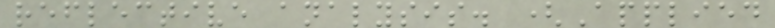reflective analysis. (Applied
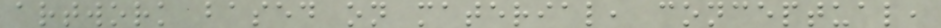artwork based on material, conceptual,
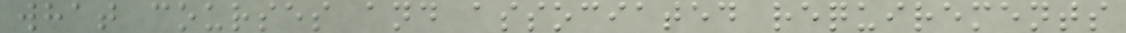what courses and associated requirements
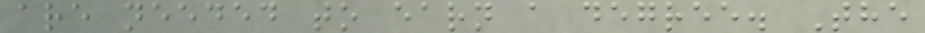are needed to earn a degree. The
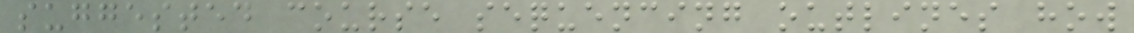suggested course sequencing outlines how
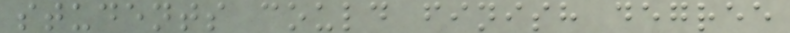students could finish degree
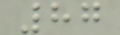87
